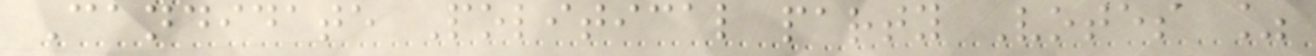Candidate Political party Votes %
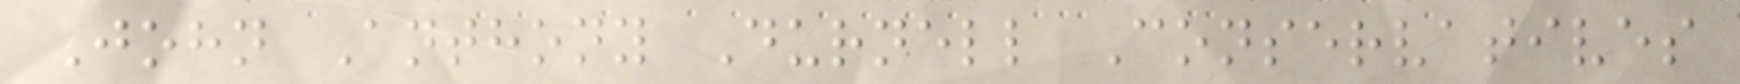John Anthony Durnell Conservatives
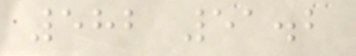582 51.2
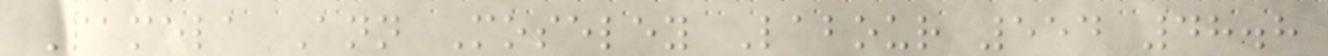Pamela Ann Moseley Labour 554 48.8
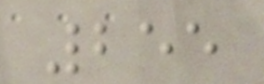255
